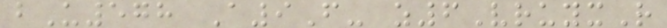bU578 A9F- z6VruyxR
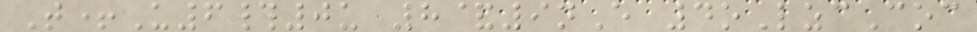T+U6#0u 8&9nE 4oLzcCoc
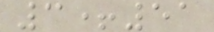3+51
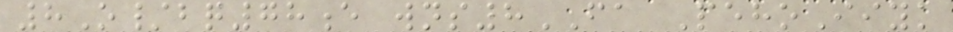8O/bq78e wns8FA PehoIiyk
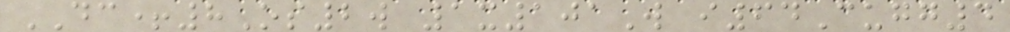DC+8Os2w 1x101W i64Cugg4
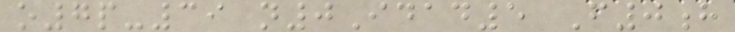o7p-39 n0Idad5 F0h
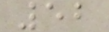52
